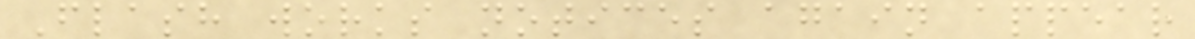Flash works notices again appear
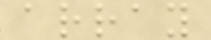array
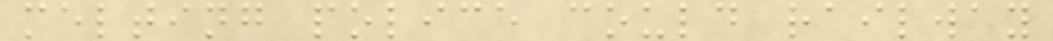melting police could railway
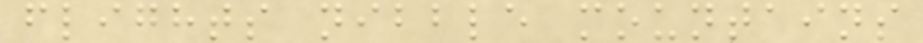flights nibble mountains
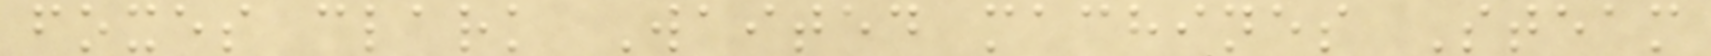foxes clark Waited machines Steam
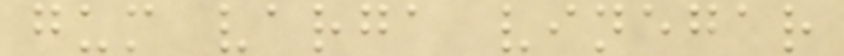gum varga vinegar
